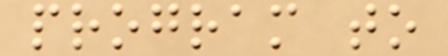program to
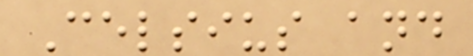Celsius and
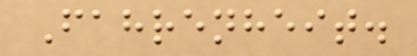Fahrenheit.
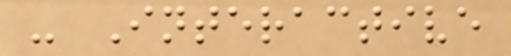- Interactive
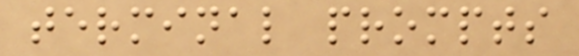terminal prompts
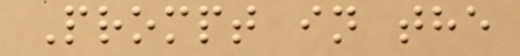Prompt in the
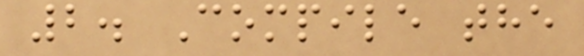2. Compile the
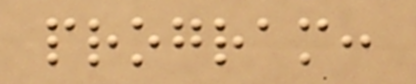program:
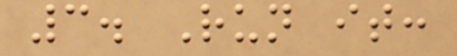3. Run it:
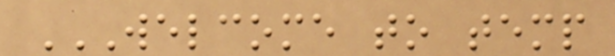WELCOME TO TEMP
